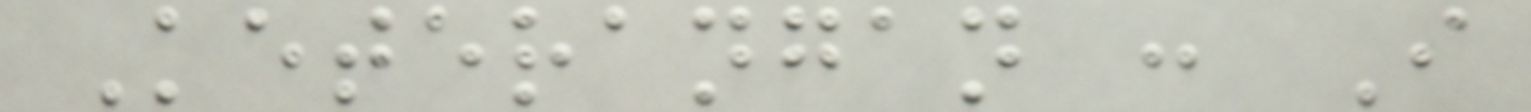Keterangan : I
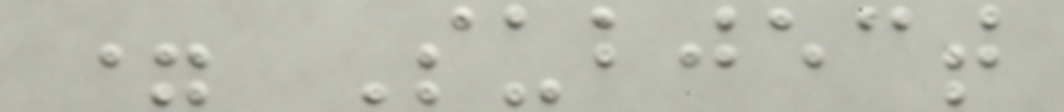= Subject
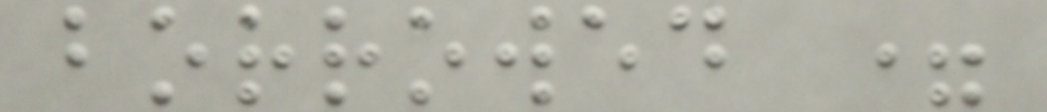borrowed =
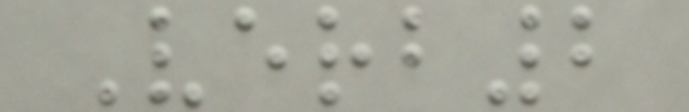Verb2
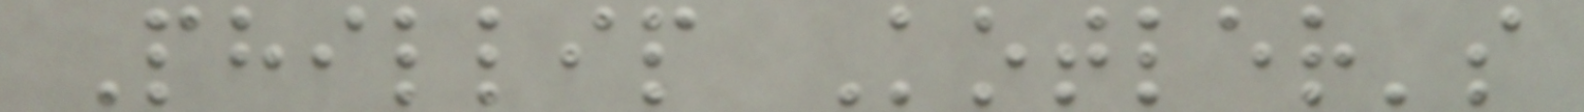Phillip Kotler's
